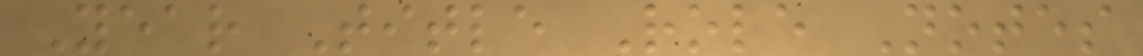Year Title Role Notes
